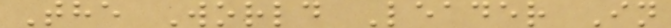The World Leader In
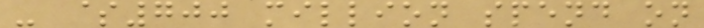- $700 million spend on
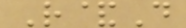R&D
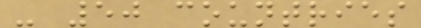- 50 countries
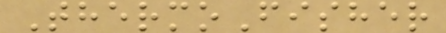ThermoFisher
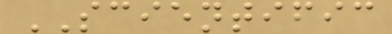SCIENTIFIC
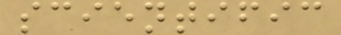scientific
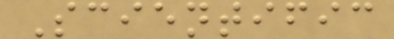Scientific
